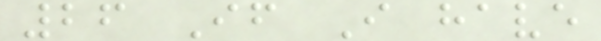26 If I have
